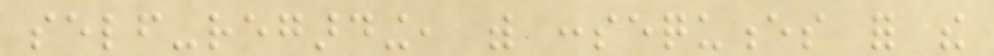self-regarding, with consequences for the
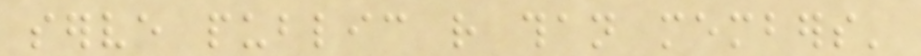serve public rather than members'
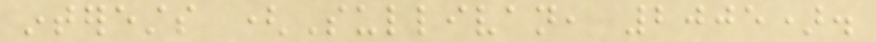interests (Sullivan, 2005).
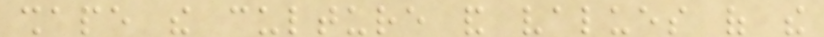shape the culture and values of the
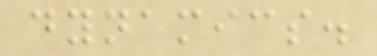dynamics.
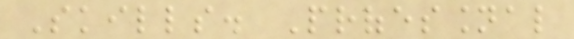Skills. Professional
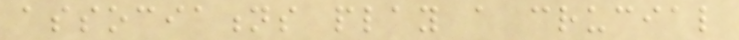associations play a crucial
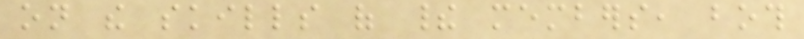on the skills of their members, both
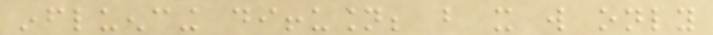influencing diffusion; but it will only
